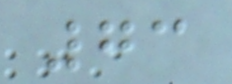73
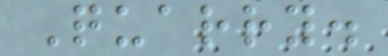Quarry.
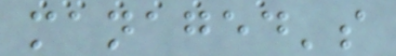managed's
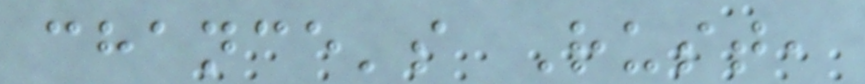chance's Rust,
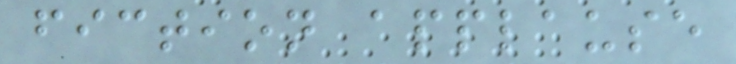fiction applause
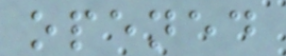opened
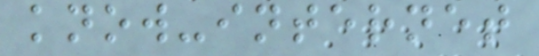know-internet
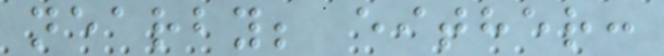nearby; either:
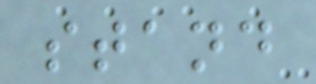stand
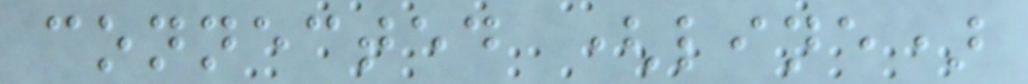connected (line)
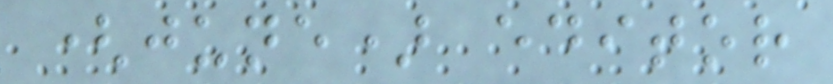(june) editor
